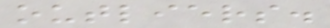outliers.
